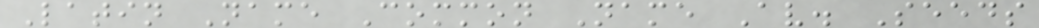Latin Name Common Name Av. Seeds
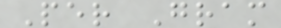Per Gram
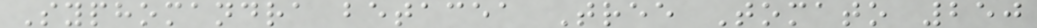Syphomandra betacea Tree Tomato 250
